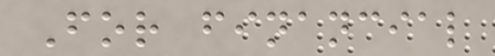For financial
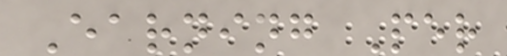Earning Per
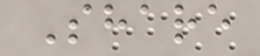Share
